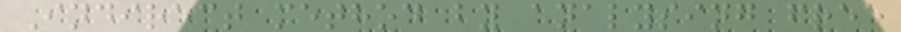Indirect method by analysing free
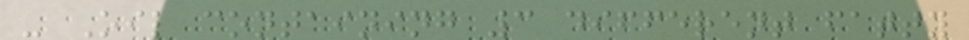- Oil containing 3 different fatty
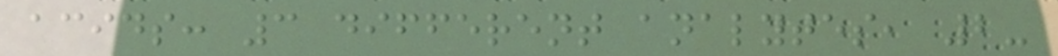acids: 3 different analytes, 2-
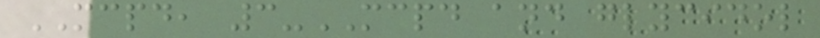MCPD, 3-MCPD and glycidol
